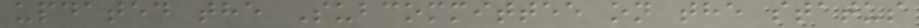updated the Subcommittee on the status
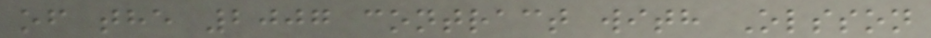of the 2007 contract with Olsson
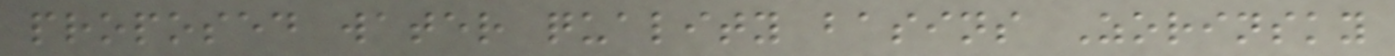proposed water quality basins Zorinsky
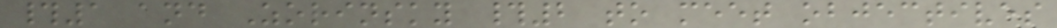#1 and Zorinsky #2 to meet objectives
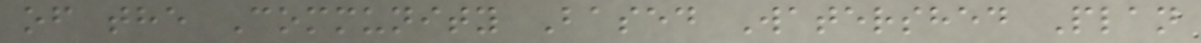of the Community Based Watershed Plan
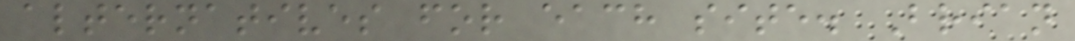alternatives for each site. Brian
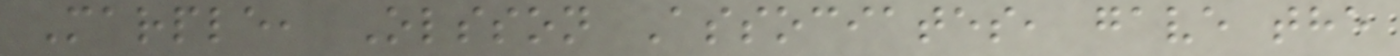Marple, Olsson Associates, gave the
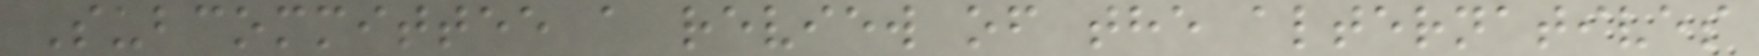Subcommittee a review of the alternatives
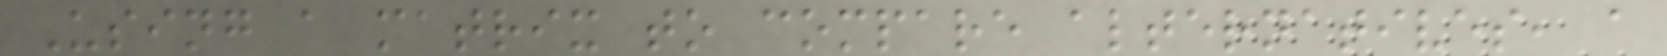Using a matrix to compare alternatives, a
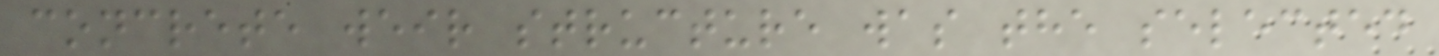concrete weir structure was the selected
